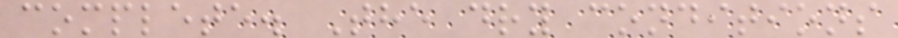complete. The dry conditions
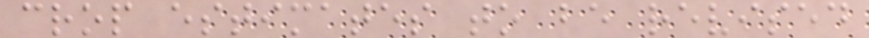crop estimates to be revised
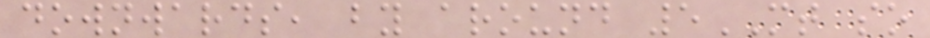downwards, by around 5MT so
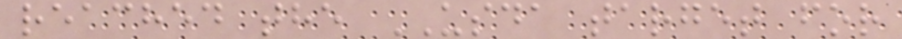reached the USDA target for
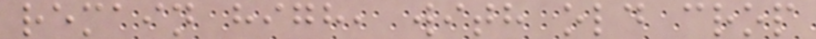remain high, with old crop
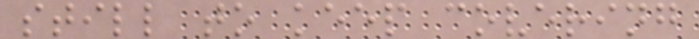still to keep covering
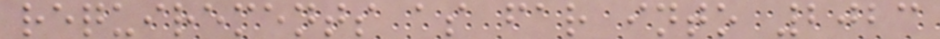requirements as far into 2023
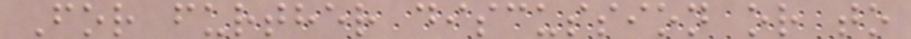For further discussion or to
